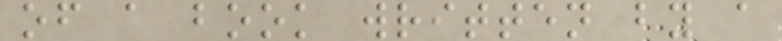of a book written by a
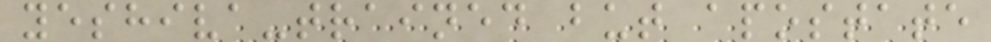yeshiva-trained but apostate
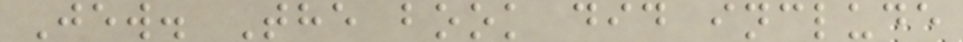Jew. The book did include
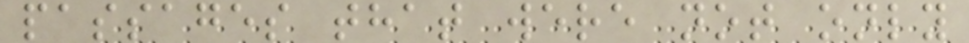passages that were not only
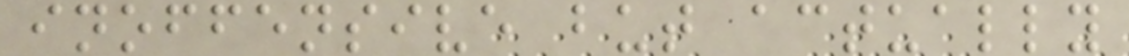inoffensive but actually
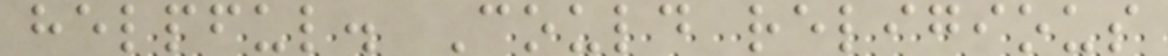helpful. Could religious
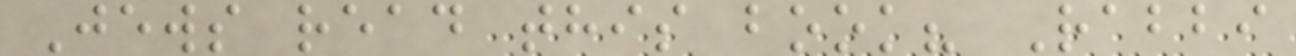Jews read this book? Rabbi
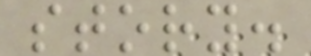story.
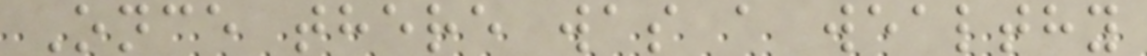Once there was a wealthy
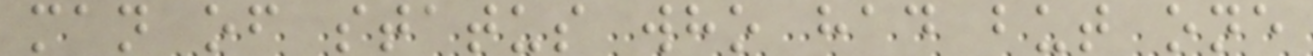man of status who had but one
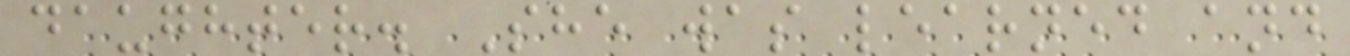daughter. She was learned and
